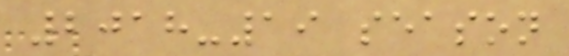2018-19 season
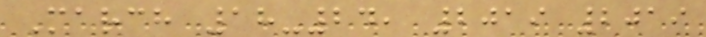March 18-24, 2019 2019
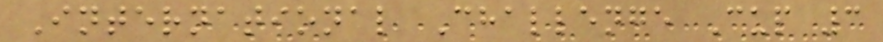International Challenge Cup 3
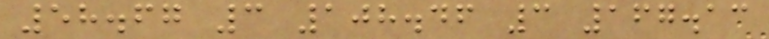58.67 3 108.46 3 167.13
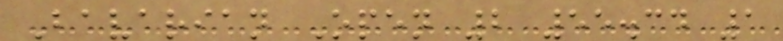Bavarian Open 2 55.34 1
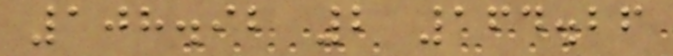108.92 2 164.26
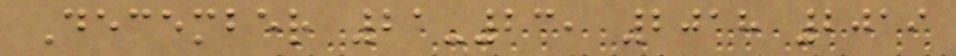December 21-23, 2018 2019
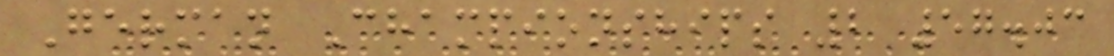German Championships 2 57.03
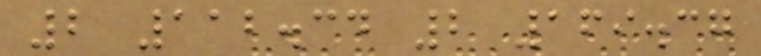2 112.34 2 169.37
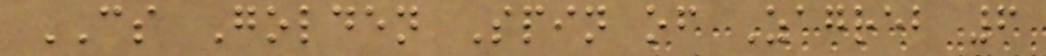CS Golden Spin of Zagreb 6
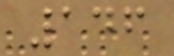146
